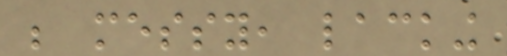be messy, lacking
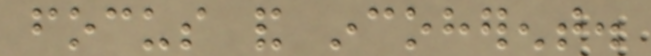focus and incoherent.
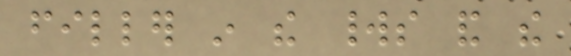filler in the worlds and the
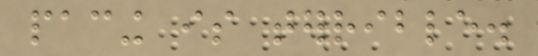pacing is terrible.
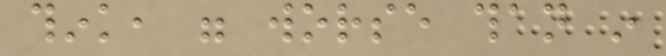think, were worse than in
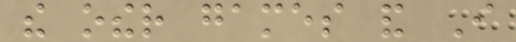the other games and I
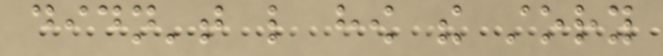didn't like how the story
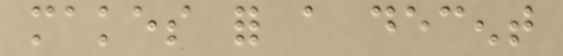makes for a decent
